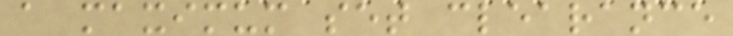a maximum set clearance
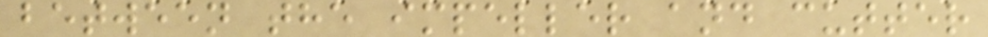between the impeller and cutter
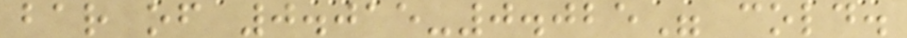bar of 0.015-0.025" cold.
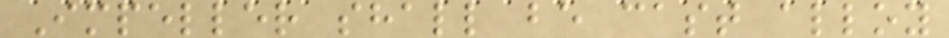Impeller shall be cast alloy
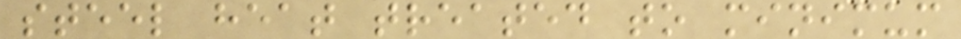steel heat treated to minimum
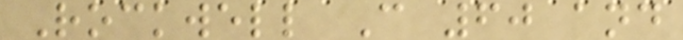Rockwell C 60 and
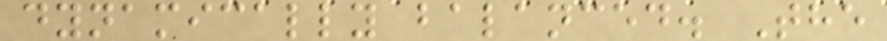dynamically balanced. The
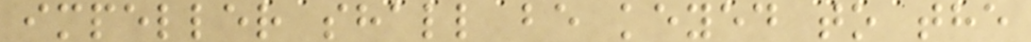impeller shall be keyed to the
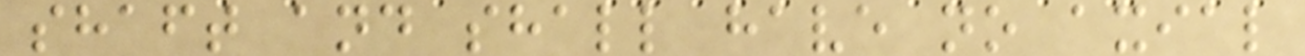shaft and shall have no axial
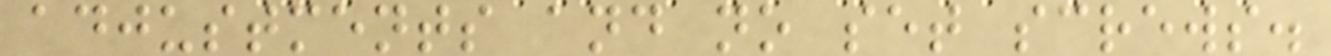adjustments and no set screws.
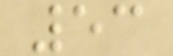53
